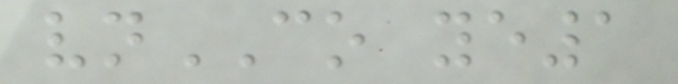vnCO ye1
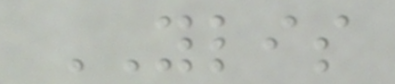YLIS
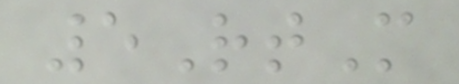5RtM
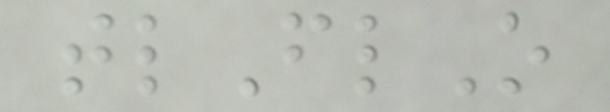tlFlO
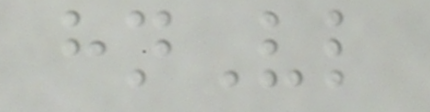hnVl
